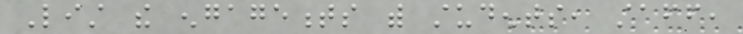List the engagements with students, staff,
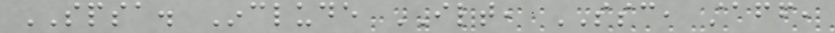SPSA. Include ILT, SSC, staff,
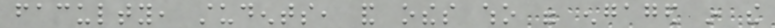faculty, students, and othes who were engaged in the
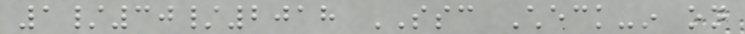1/30/2018 SSC Check-in on
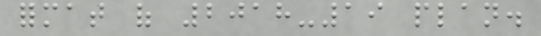format of 2018-19 plan.
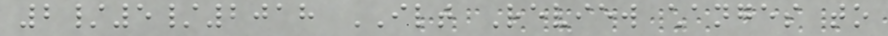2/5/2018 ILT Review changes to
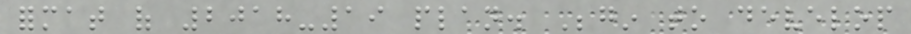format of 2018-19 plan. Begin to develop
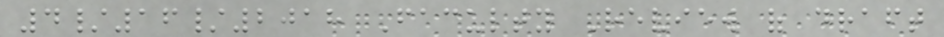4/16/2018 Faculty Review of draft
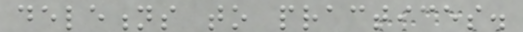deletions to practices.
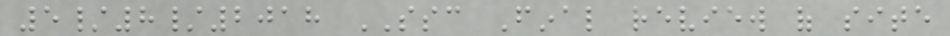5/8/2018 SSC Final review of site
